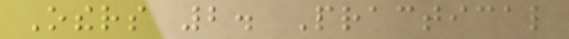Others 2. Practical
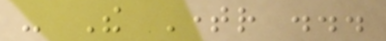- The Timer ...
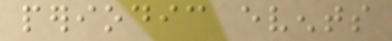periodic events
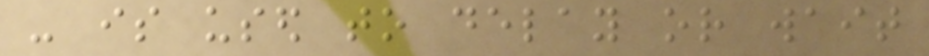- is used to delay or wait
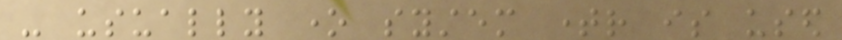- usually one system timer is used
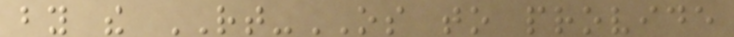by the RT-OS to provide
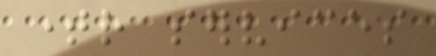timer services
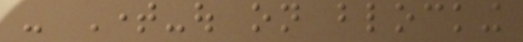- Time-out on blocking
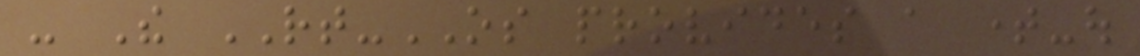- The RT-OS provides a time-out
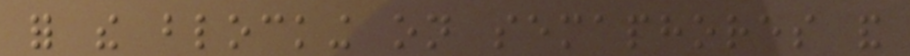for the blocking on semaphores and
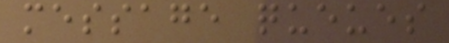message queues
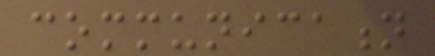communication
